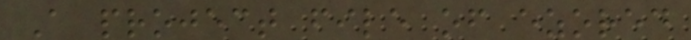A project file of ezored
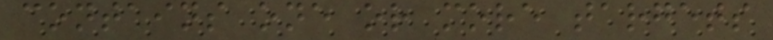contains one or more targets
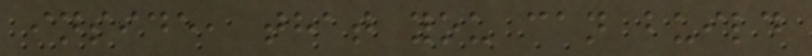inside, that you can build
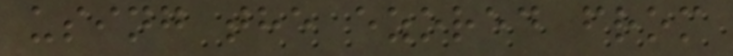using the ezored from
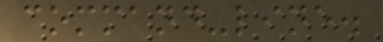command-line.
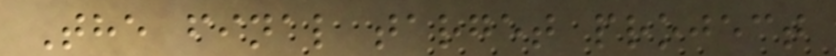The final target project
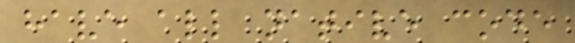have all native code
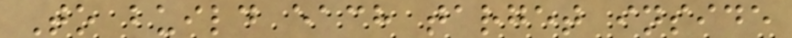To build each target inside
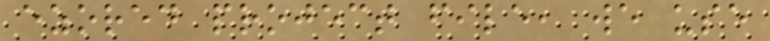ezored project file, we use
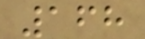168
